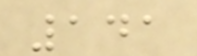141
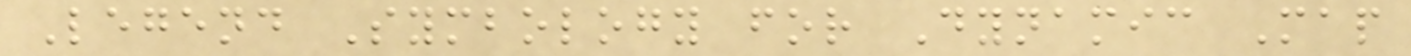Legend Symbology for Dynamic Map
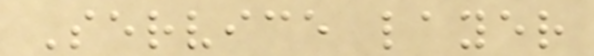Service layer
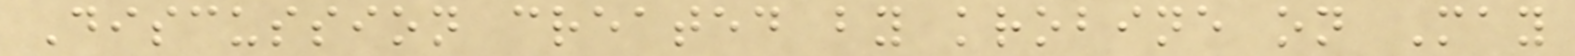Discussion created by krobine on May
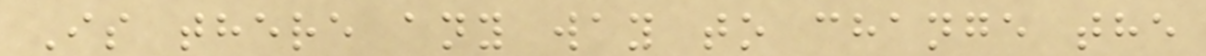Is there any way to change the
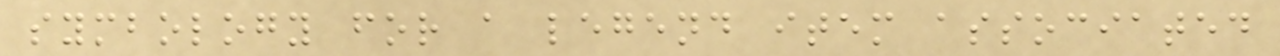symbology for a legend item associated
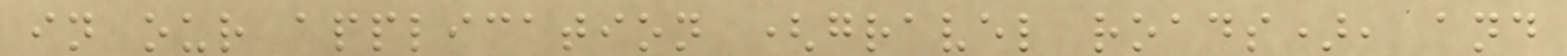in our application (gravel roads), and
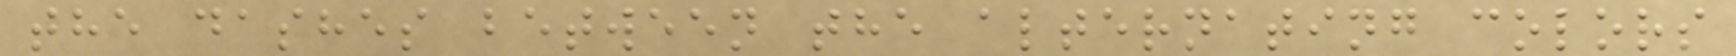the dashes between the alternating colors
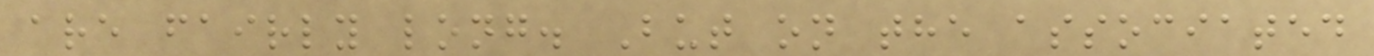are fairly long. But on the associated
